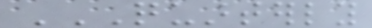QUARTERLY
